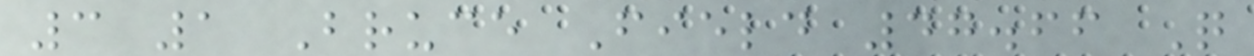3 1 Bruce Field 47.66 Q
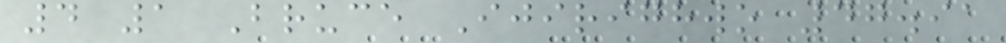4 1 Bruce Ijirighwo 47.91
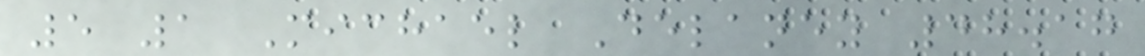5 1 Michael Delaney 48.17
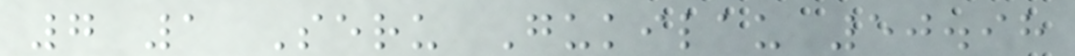7 1 Seru Gukilau 50.98
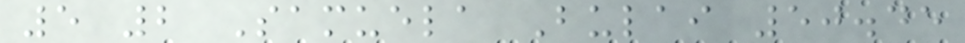5 2 Samuela Bulai 50.45
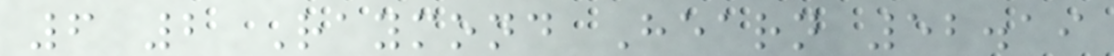6 2 Raymond Hearn 52.19
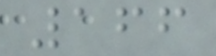166
